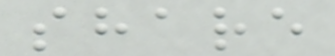share
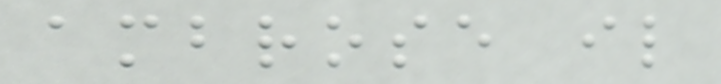ambrose il
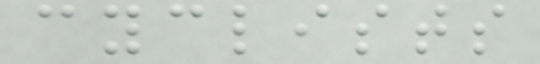cyclists
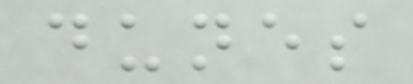dunes
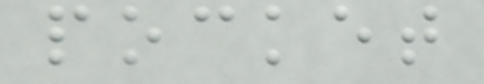pocket
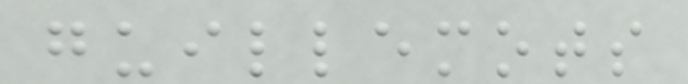guillemots
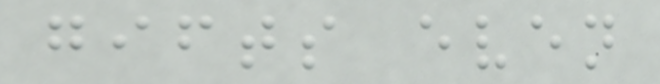gifts even
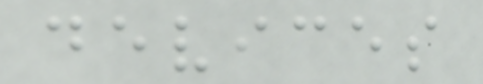devices
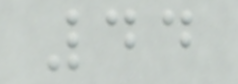44
